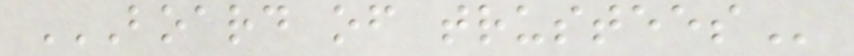BOARD OF TRUSTEES
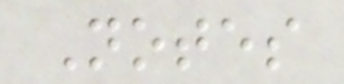Notes
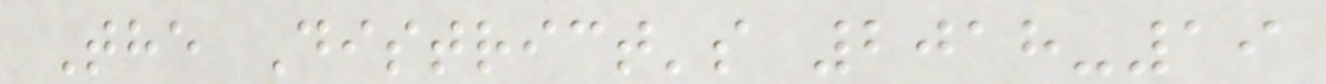The District's 2018-19
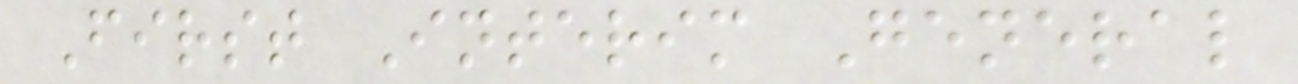First Interim General
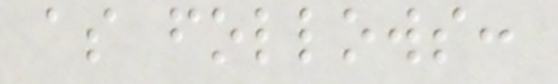as follows:
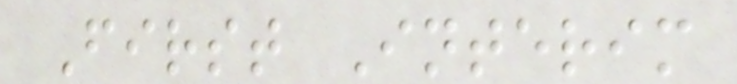First Interim
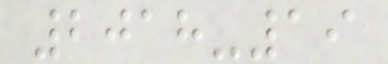2018-19
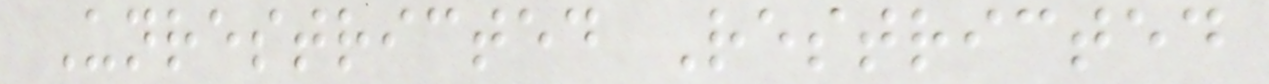Unrestricted Restricted
